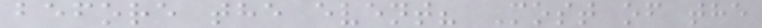before the event? Most of the
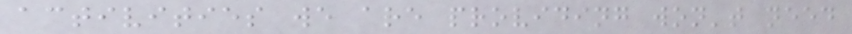activities we are providing won't need
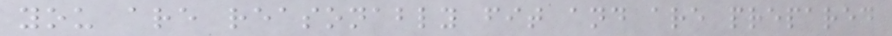you are reasonably fit and are prepared
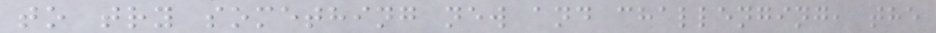to try something new and challenging, the
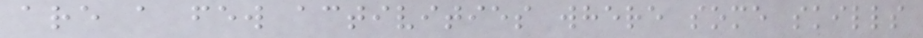are a few activities where some skills
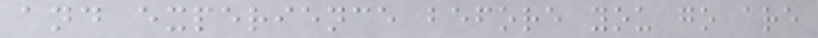and experience before you go are
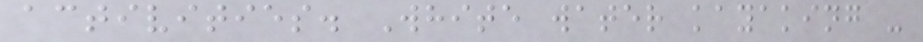activities. White water kayaking -
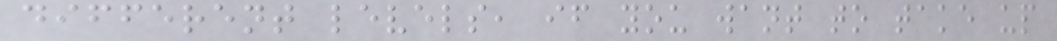different levels, if you want to take up
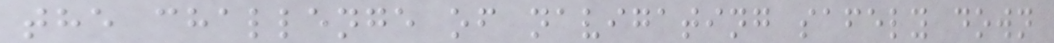the challenge of navigating safely down
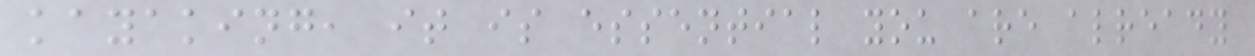kayaking, it is essential you are already
